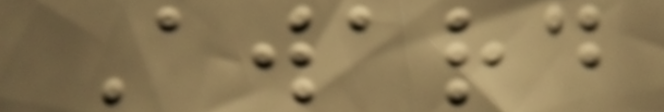Award
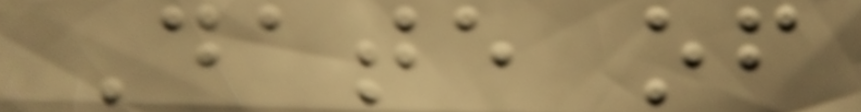Date of
